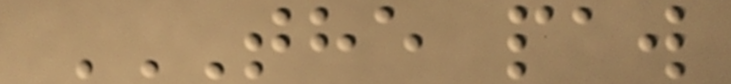THE PAW
